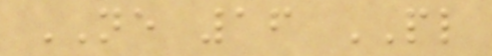NE 16 PL
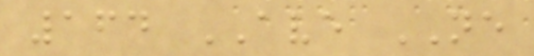164 AVE NE
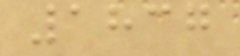1837
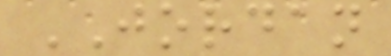JORDAN
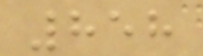858
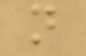n
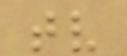tv
